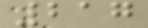217
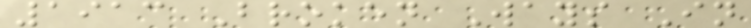1913 Broken Ways In
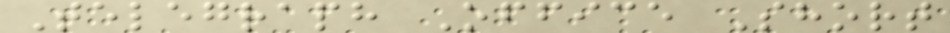Telegraph Office Short
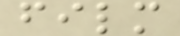film
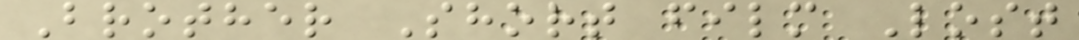Brother Short film Lost
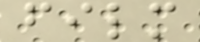film
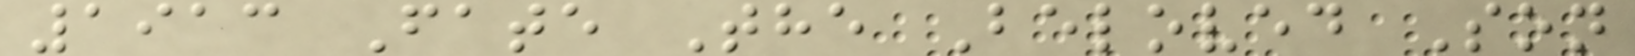1913 Fate The Beloved Son
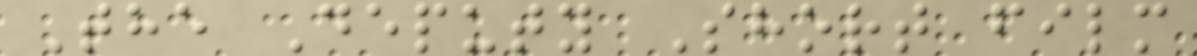The Deputy Short film
